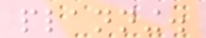planning.
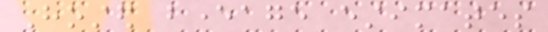Hosted beverage estimates
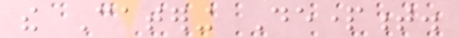the Catering Department.
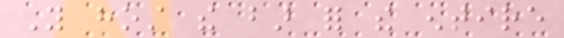You host the bar for the entire
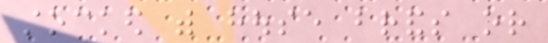stocked with house brands or
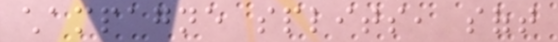champagne splits, soft
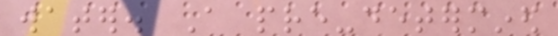water. A pre-determined
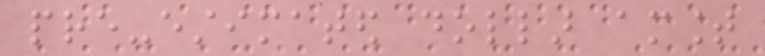pre-estimated dollar amount
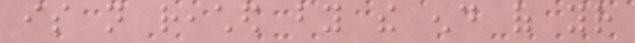is not reached by the end of your
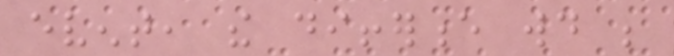event, the difference would be
